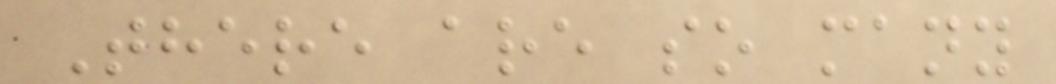There are so many
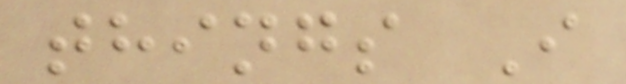things I
